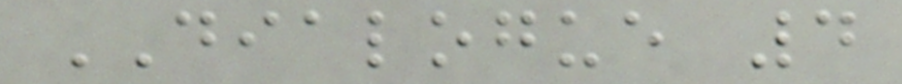DIALOGUE 4
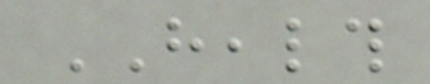HEALTH
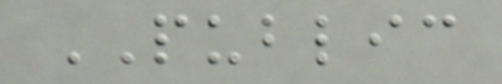PUBLIC
